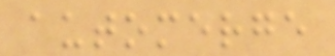automerge
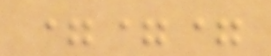===
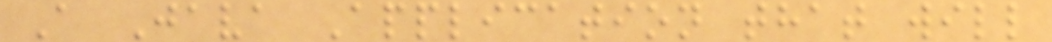A Java Application that will
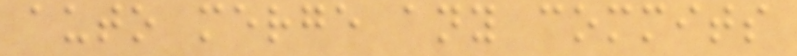auto merge any commits
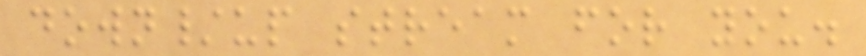down/up stream for you.
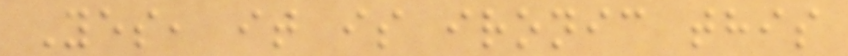Yes, it is ironic this
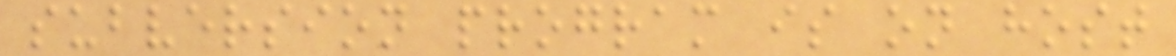subversion program is on host
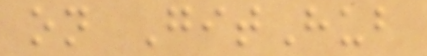on GitHub
